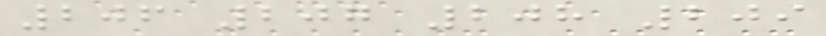206 207 208 209
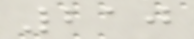210
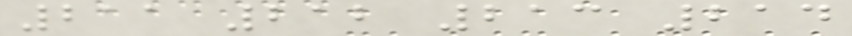211 212 213 214
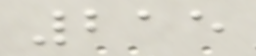215
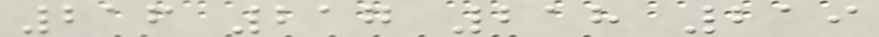216 217 218 219
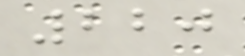220
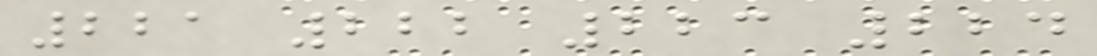221 222 223 224
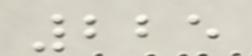225
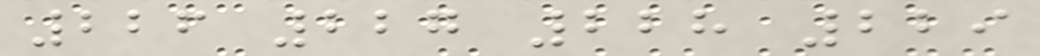226 227 228 229
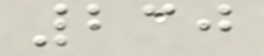230
